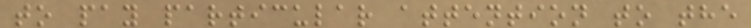to pay particular attention to the
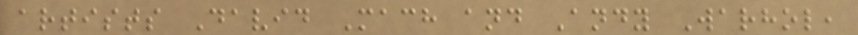artists David Mach and Andy Warhol,
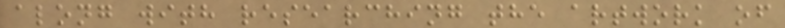along with researching the artwork of
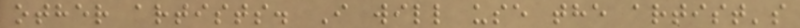other artists. I will use the artist's
